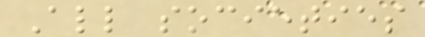All societies
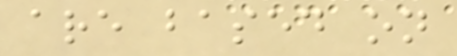are based on
